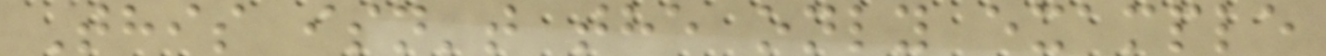This isn't the only example
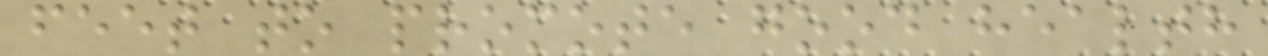feet to promote good health
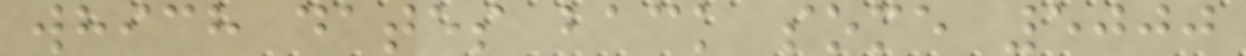which dates back some 5000
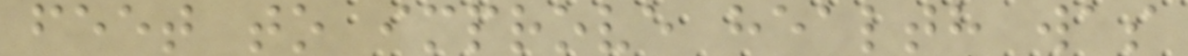feet to improve health was
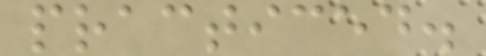practiced.
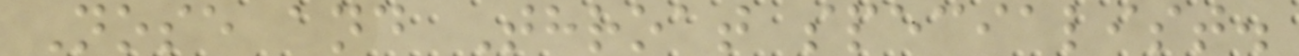Nose and Throat specialist.
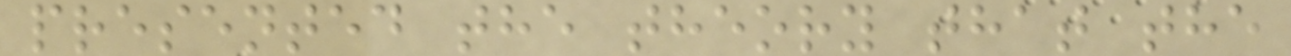presented the theory that the
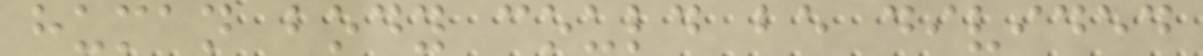human body could be divided
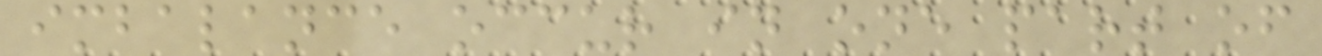imbalance occur in one part of
